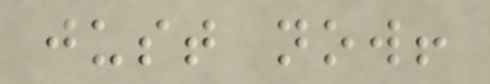just now!
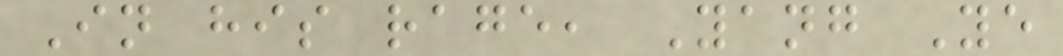In his rage, Yang Ye
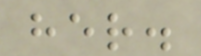her.
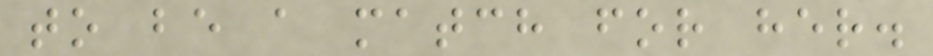to be a match for her.
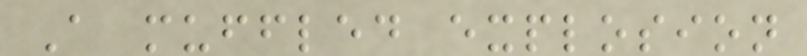A muffled explosion
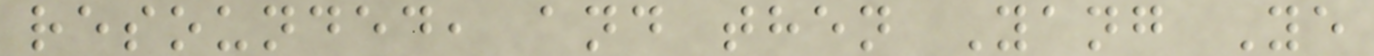resounded, and then Yang Ye
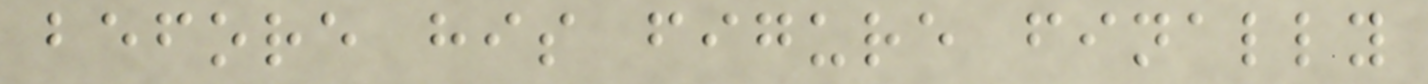before his figure finally
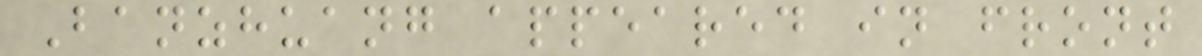Banzhuang appeared in front
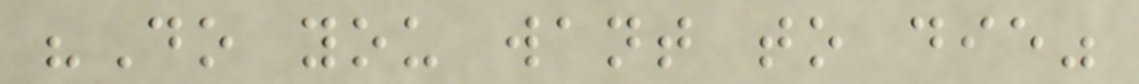"Do you want to die"
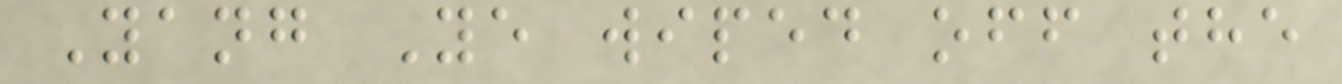Yang Ye wiped off the
